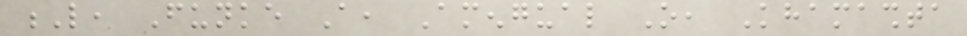L, Funke A, Amengual O, Khamashta
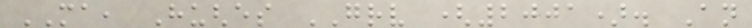MA, Hughes GRV (2001). An
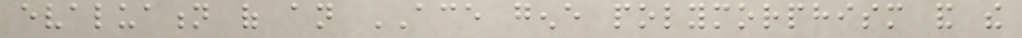evaluation of an ACE gene polymorphism and the
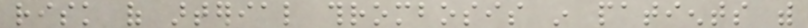risk of arterial thrombosis in patients with
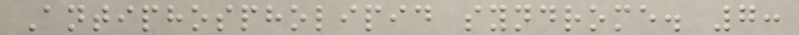Antiphospholipid syndrome. 7:
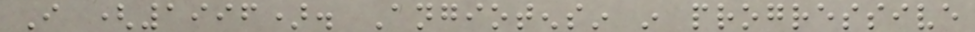I (1996). Angiotensin in progressive
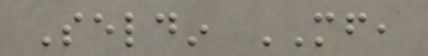Seldin MF,
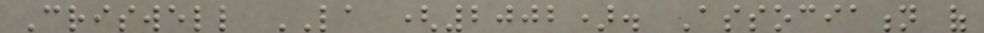Criswell LA (2002). Association of
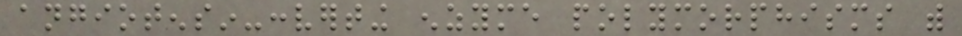angiotensin-converting enzyme polymorphisms with
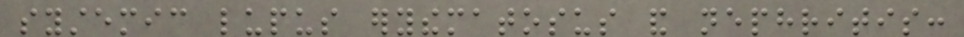systemic lupus erythematosus and nephritis:
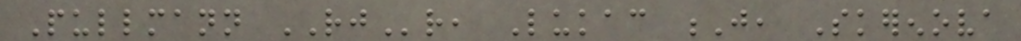Pullmann RJr, Lukac J, Skerenova
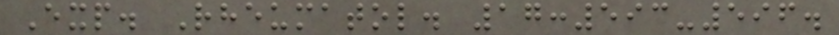Exp. Rheumatol. 17:593-596.
